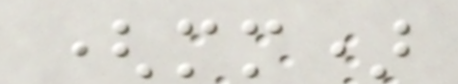(mm)
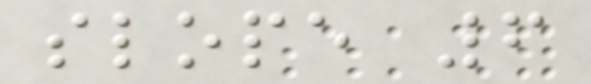slope 6
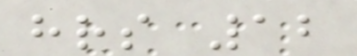hrs 12
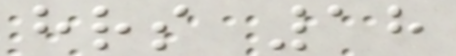hrs 18
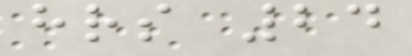hrs 24
